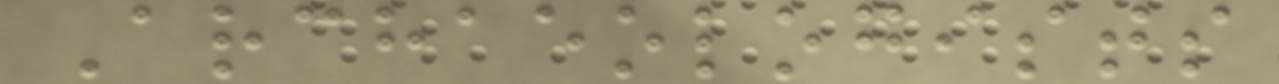Archaeologists
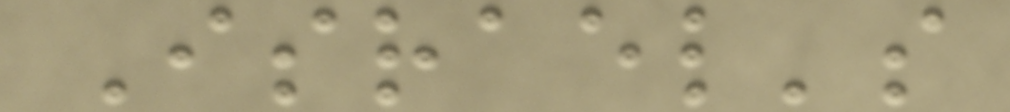Israel's
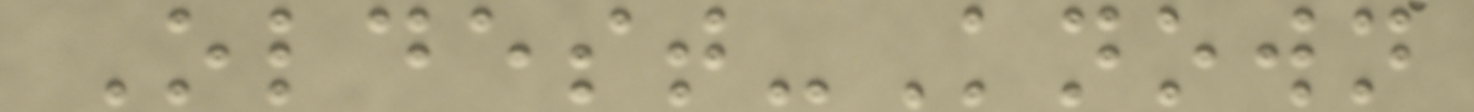Oldest-Known
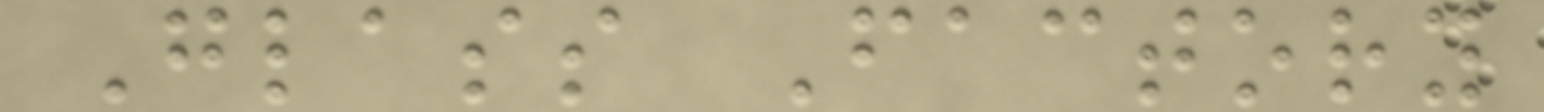Glass Factory
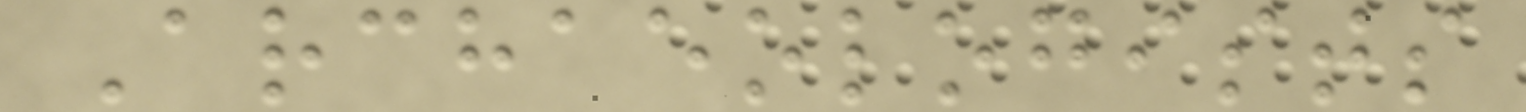Archaeologists
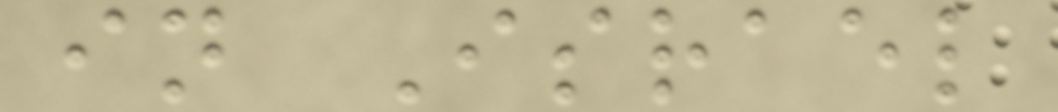in Israel
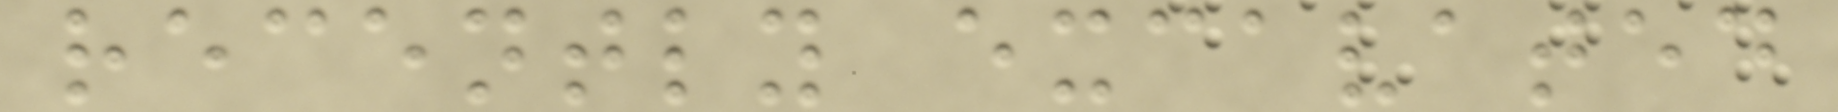recently excavated
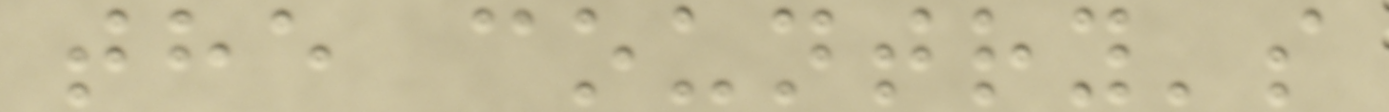the country's
